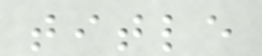title
